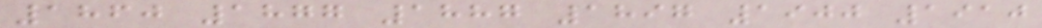1860 1877 1887 1897 1900 1910
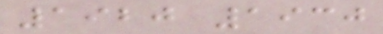1920 1930
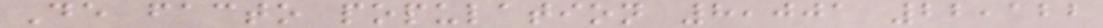De facto population 8,001 22,122
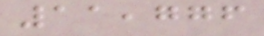11,776
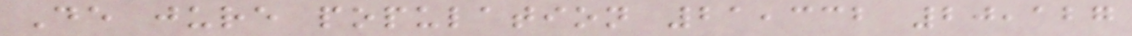De jure population 21,332 20,127
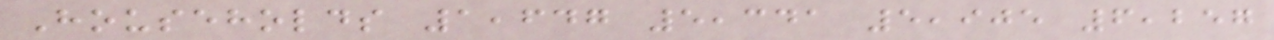Households 1,647 5,341 5,905 6,257
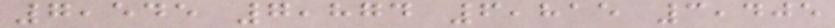7,545 7,874 6,815 3,405
